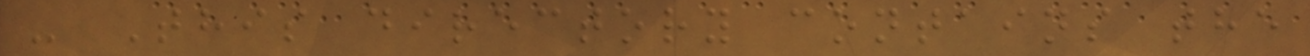- This directory contains the
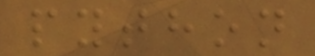python
